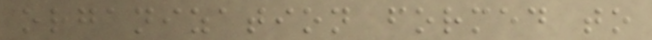organization formed to
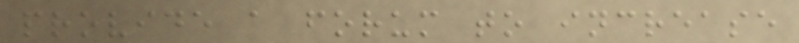provide a forum to increase
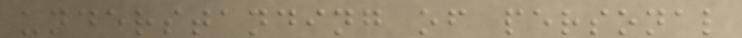understanding of personal
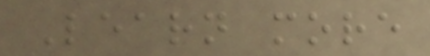Learn more
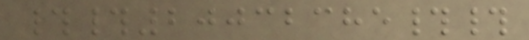##20032385##
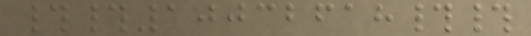##10032618##
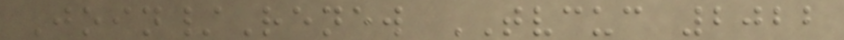Join/Renew TVCUC 2022
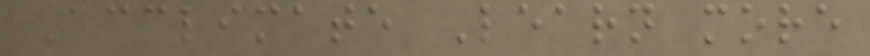Acclimate Learn more
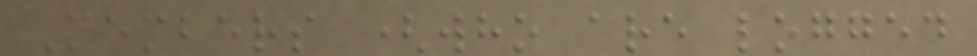Members (who are logged
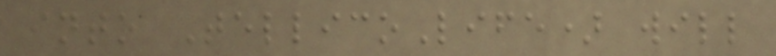into TellicoLife) will
